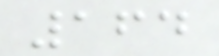164
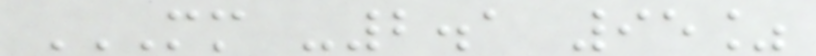MM -2.1 95%
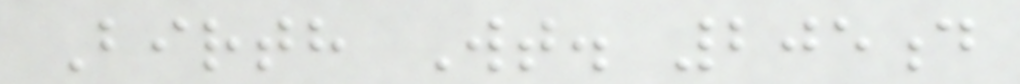Birth Wt. 205d
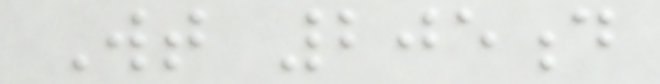Wt 205d
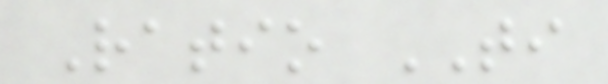Ratio TI
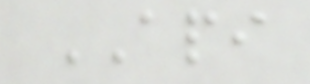API
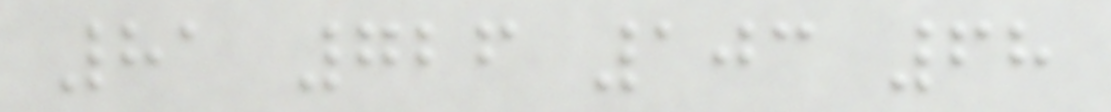81 726 103 68
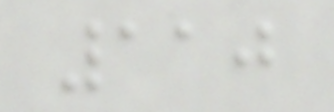110
